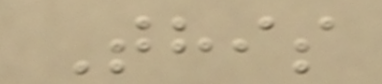This
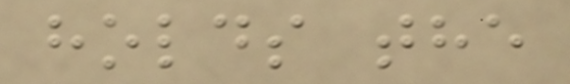holds the
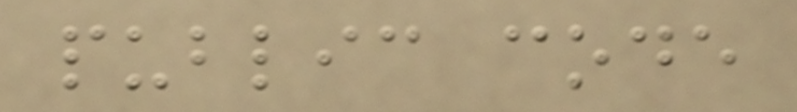public code
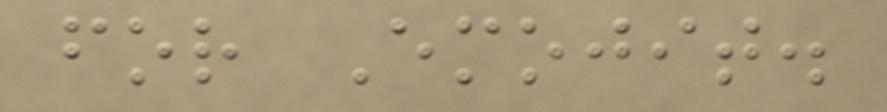for Emojit.
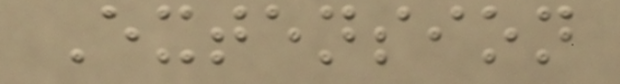Extension
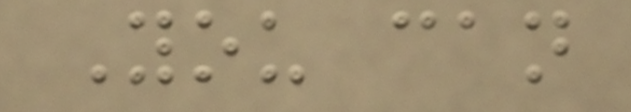You can
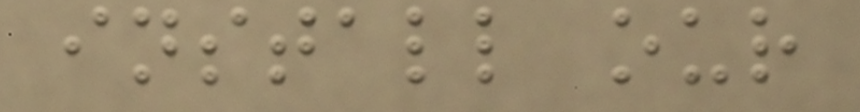install our
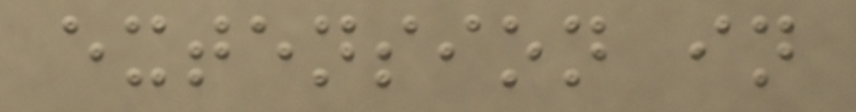extension in
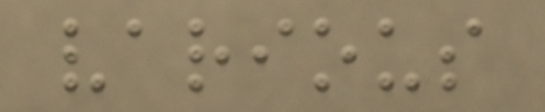various
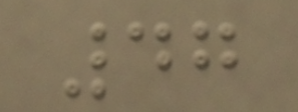47
